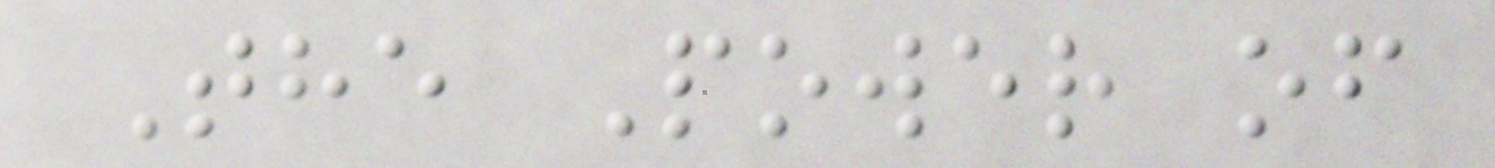The Power of
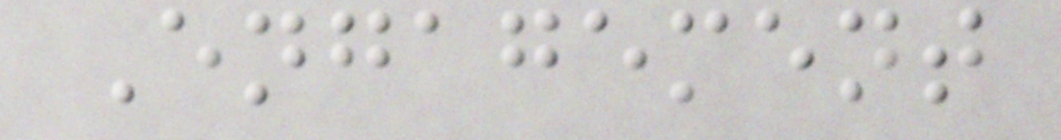Engagement
